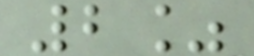2%
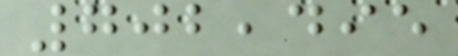702,495
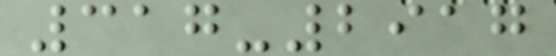317-2917
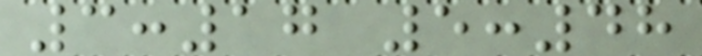3:17 5:48
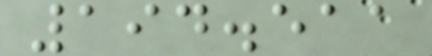194.511
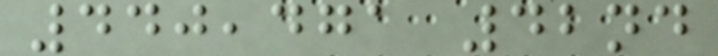440,471 42nd
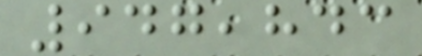947,843
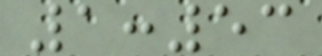1:53
